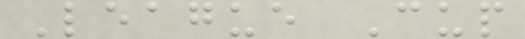League Cup
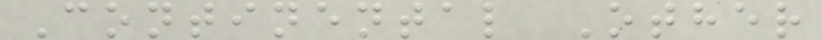Continental Other
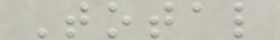Total
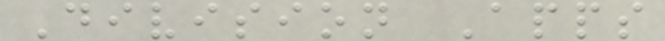Division Apps
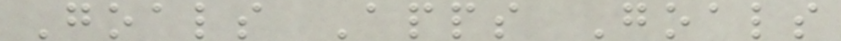Goals Apps Goals
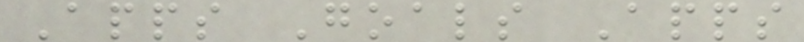Apps Goals Apps
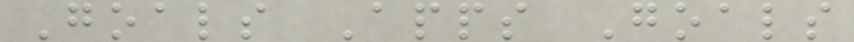Goals Apps Goals
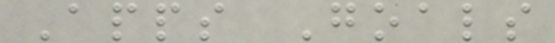Apps Goals
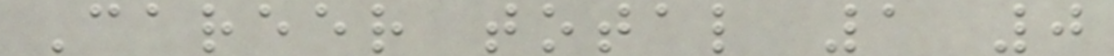Career total 1 0
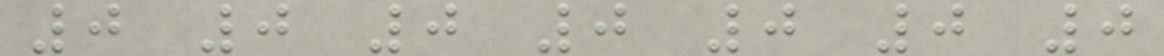0 0 0 0 0 0 0
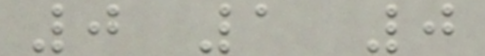0 1 0
